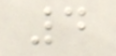4
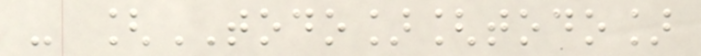- [TODO][todo]
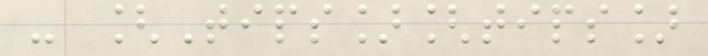- [Tips][tips]
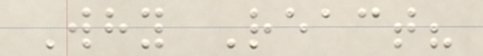Why React?
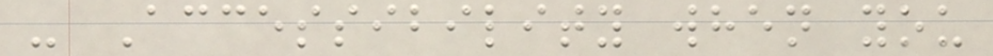- Accessibility when you
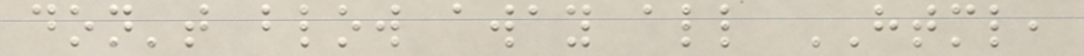don't blow away all HTML,
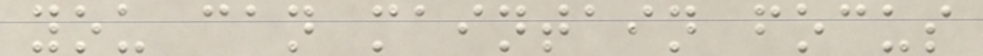you can maintain focus
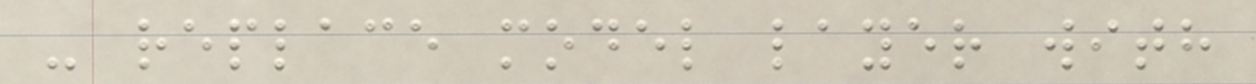- replace model layer with
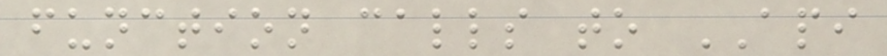function calls to API
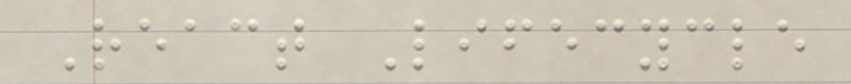React Lifecycle
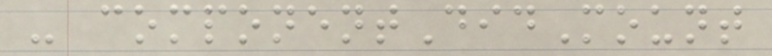- componentDidMount
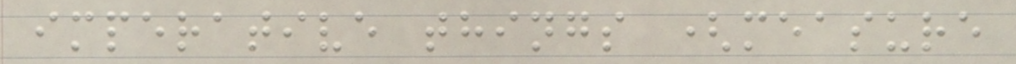imperative things (measure
